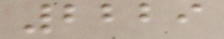2229
